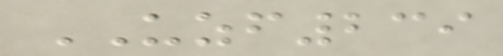UZF239
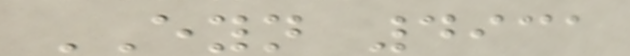EYN 4931
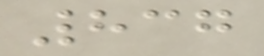837
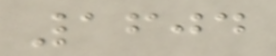1604
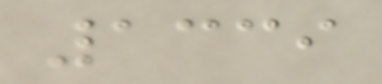1339
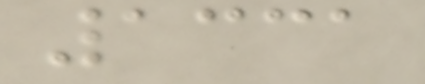1331
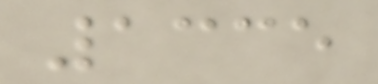1335
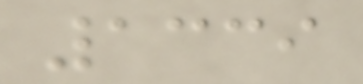1339
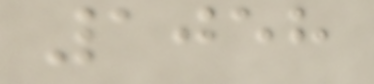1058
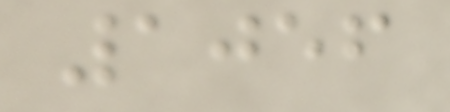1056
